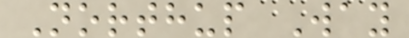Northup Way
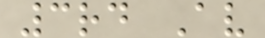3rd Av
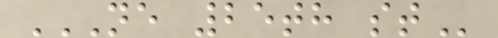NE 25TH ST
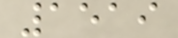1519
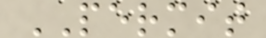PERMIT
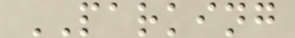PARKING
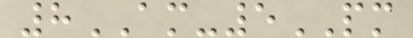8AM-5PM
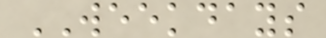WEEKDAYS
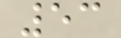53
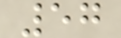57
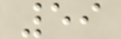59
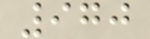970
